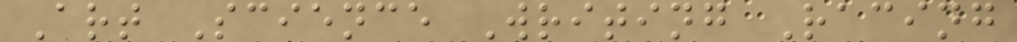Art Science Writing Racing
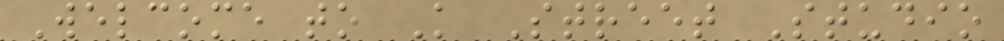Welcome to K Street Studio
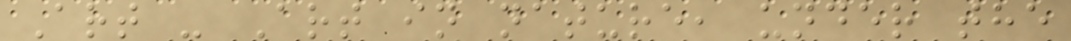Art - Art in nature, under the
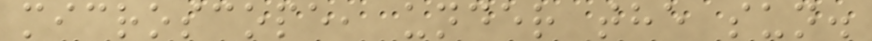microscope, under the sun.
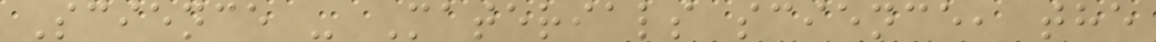Science - Materials science, the
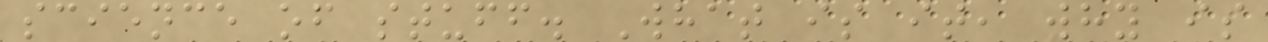science of stuff. What is it, why is
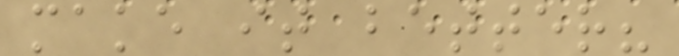make it better?
